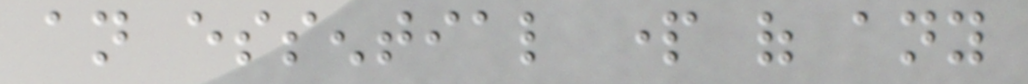an essential part of any
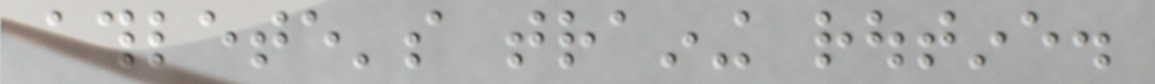athlete's training routine.
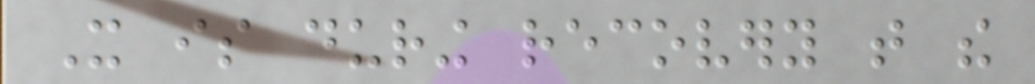It is during recovery that the
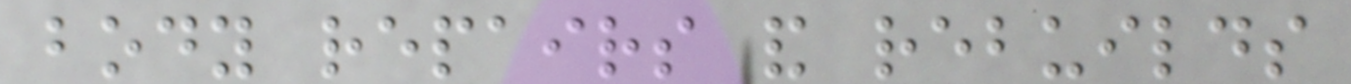body repairs and rebuilds
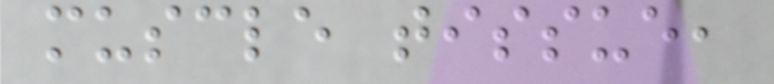muscle tissue,
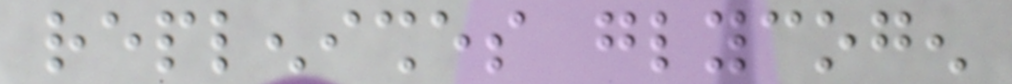replenishes glycogen
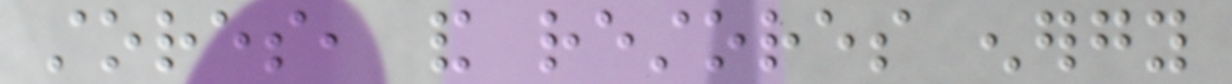stores, and restores energy
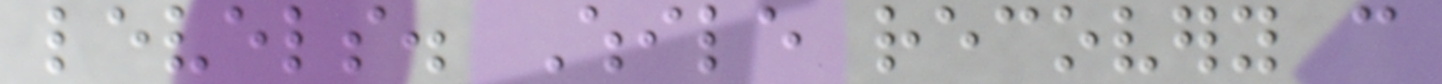levels. While recovery can
